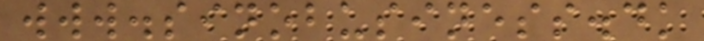www.sinobusiness.dk
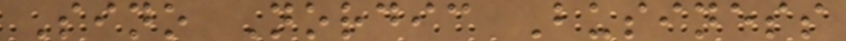Sino Nordic Business
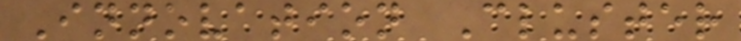Innovation Cluster
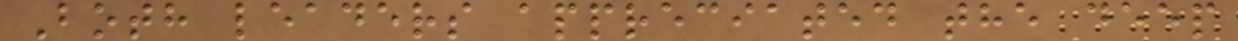Both leaders appreciated the deep
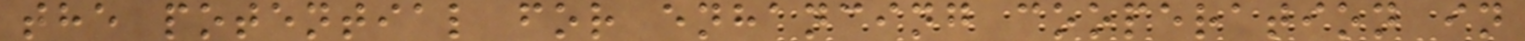the potential for enhancing cooperation in
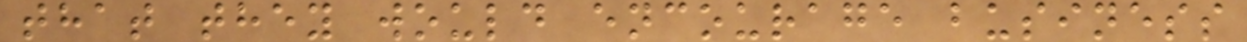that they would encourage business
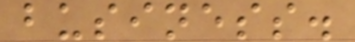business.
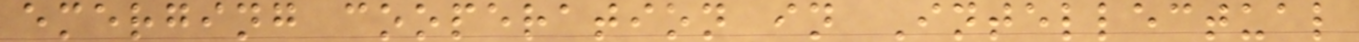emerging cooperation in Intellectual
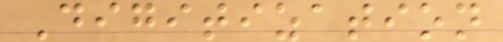Digitization
